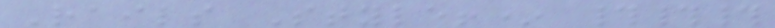Rails Style!* ###
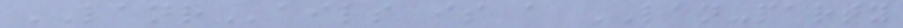LANRails is a LAN-party
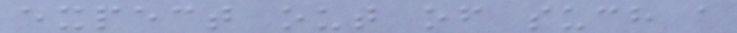expect out of such a
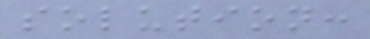solution:
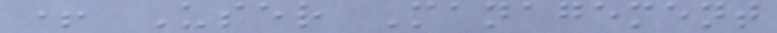+ User Management
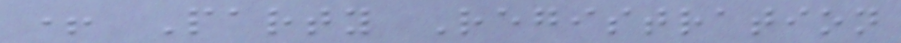+ Party Registration
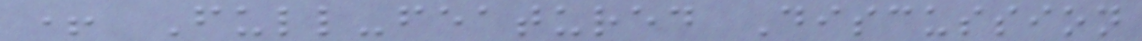+ Full-featured Discussion
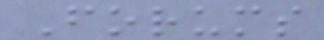Forums
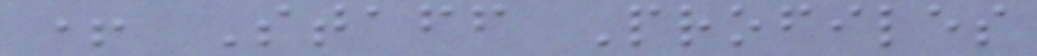+ Staff Profiles
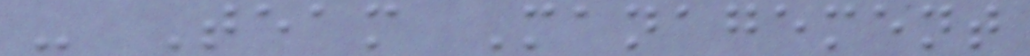- Team Management
